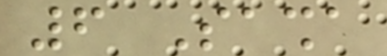6 Sasha
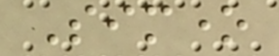Simone
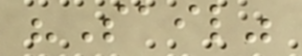"Sail"
